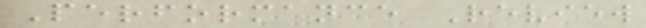Performance Review
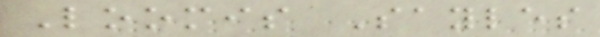Loomis Sayles
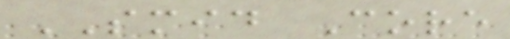SMID Core
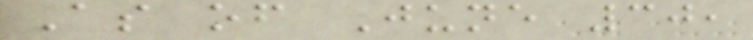As of June 30,
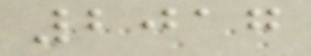2017
